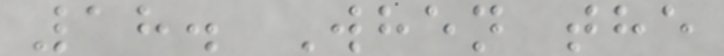18. When the
